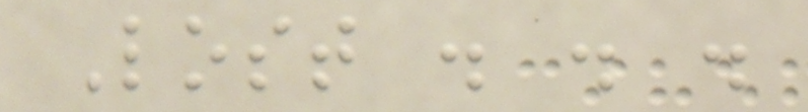Lost . . .
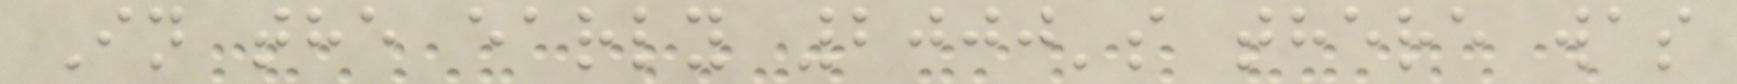In the early 2000's there was
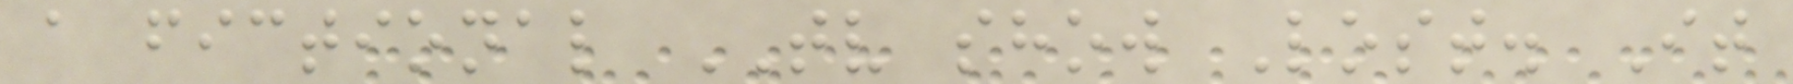a fictional TV show Lost. It
